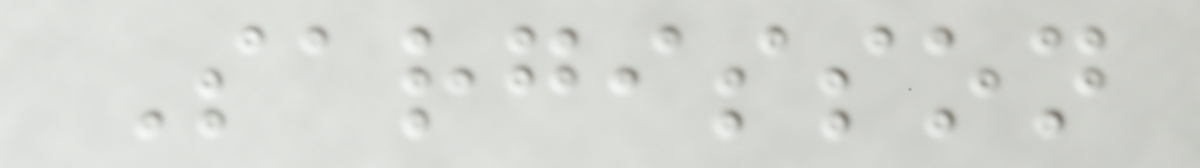Sargisson
